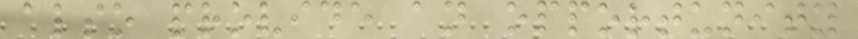also provide an opportunity
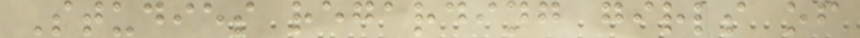Studies regarding girls of
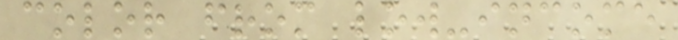color from low-income
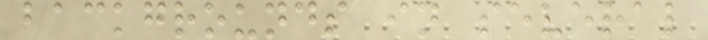backgrounds in several
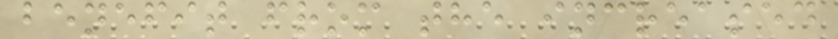benefit from the increased
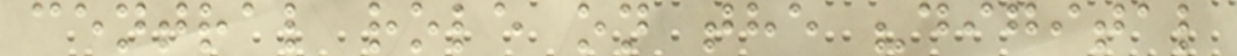central role on the "digital
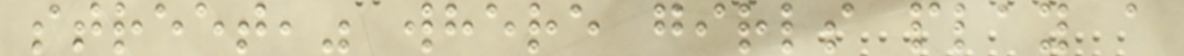street," where girls play a
